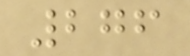276
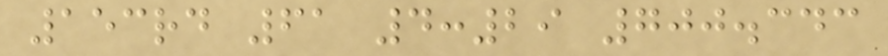153rd 61 4:29 700.343
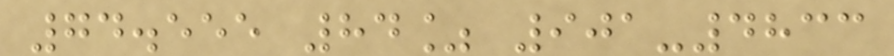74.555 84% 901-4833
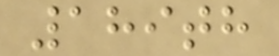189th
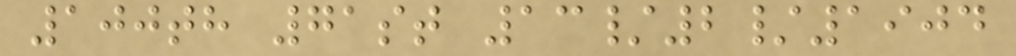100th 71st 13/2/1904
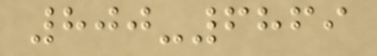800-6869
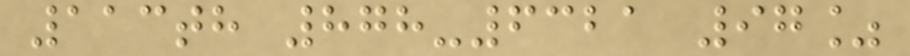113th 878-6321 97%
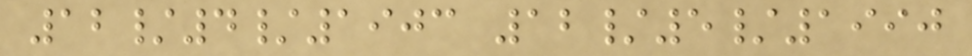12/4/1903 12/5/1990
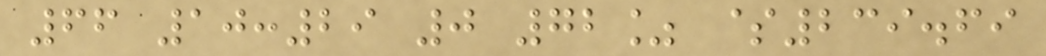66 10:29 0 72% $239.69
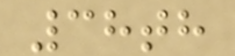38th
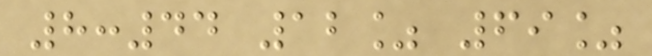8:44 12% 69%
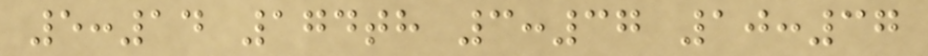5:14 174th 3:37 10:37
